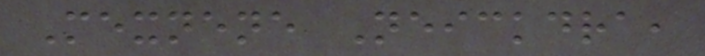Mexnene Neickdra,
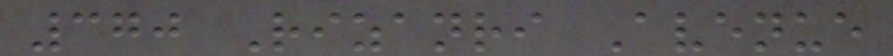370 Rizanri Avenue
